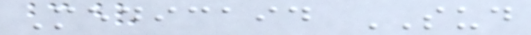Medicaid SUD
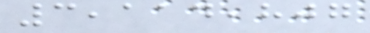3,114,807
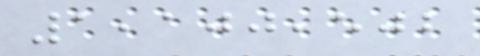1,100,502
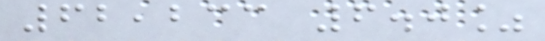62,233 6.0%
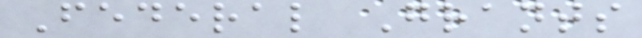Federal Grants
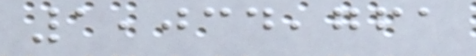1,034,761
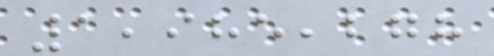1,985,278
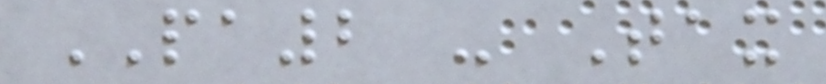PA2 - Tax
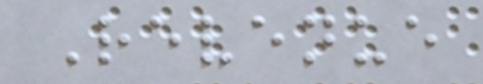Revenue
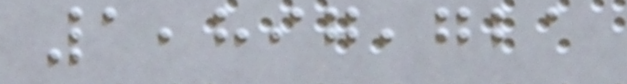1,897,721
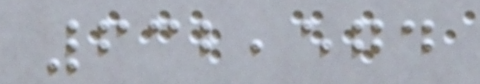632,574
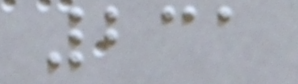231
